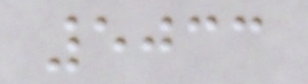5033
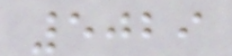5029
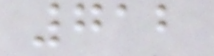712
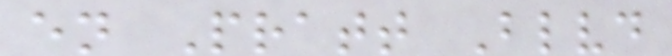en Pratt Blvd
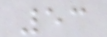53
